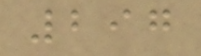297
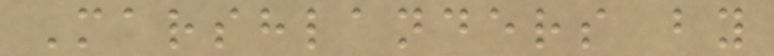Marshlanders by
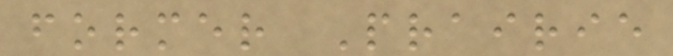former Prairie
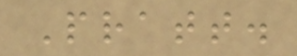Pratt.
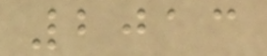2013
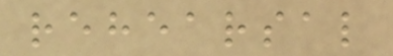rehearsal
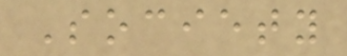Society
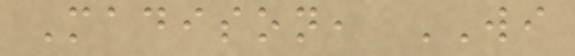Madison, WI
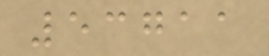53711
